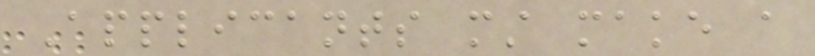Applicants must make a
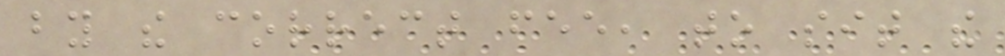by the correct fee, to sit the
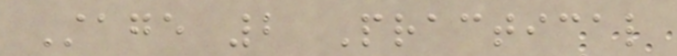Stage 2 Practical
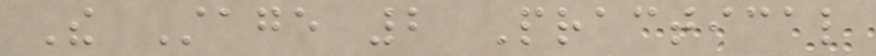The Stage 2 Practical
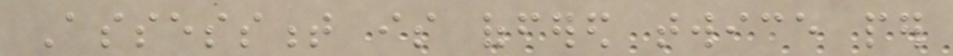Assessment is offered twice per
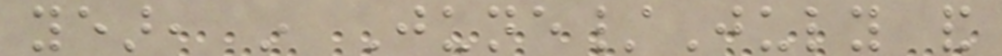year, in June/July and
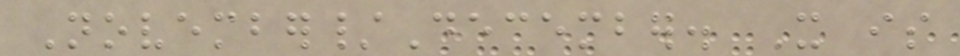November/December. It is
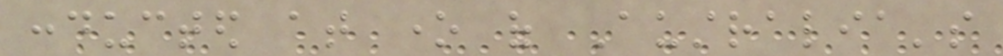conducted at one of Australia's
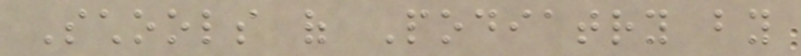Schools of Podiatry by
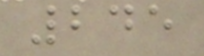245
